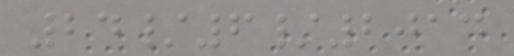24/6/2014
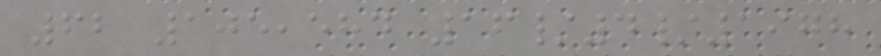62 105,584 16/4/1978
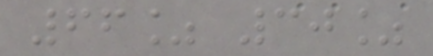66% 30%
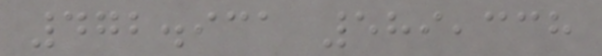472.931 589,338
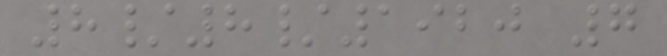8/8/1920 7
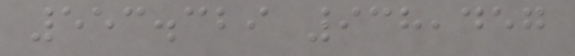553.329 938,457
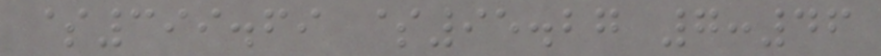$399.69 $95.27 7:46
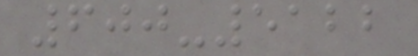600-5122
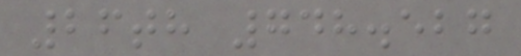26th 748.527
